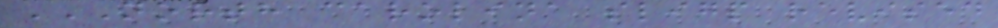NORTH CAROLINA SLIGP REVISED
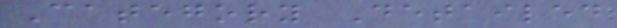Category Detailed
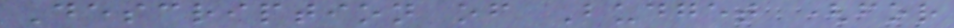Description of Budget (for
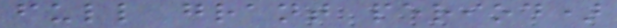full grant period)
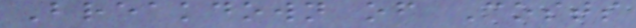Breakdown of Costs
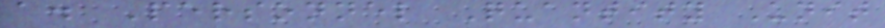a. Personnel Quantity Unit
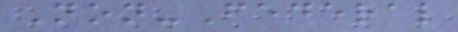Non-Federal
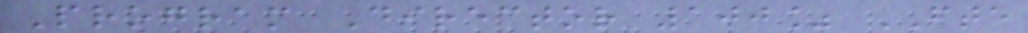Program Director 100% FTE
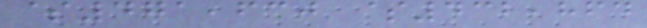$471,630 $432,864
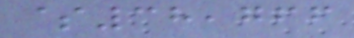$38,766
